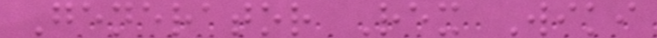Generator Rex Wiki
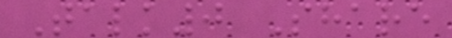Talk0 Share
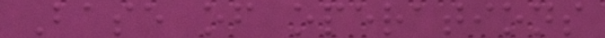Base of operations
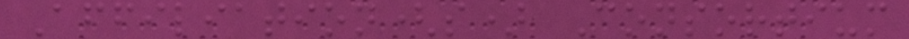Affiliation(s) Consortium
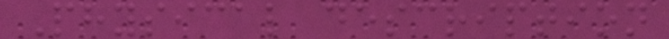Physical description
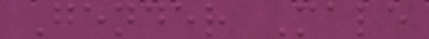Gender Male
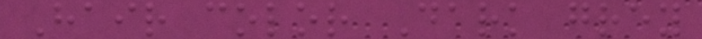Hair color Dark grey
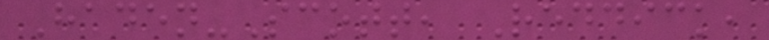Haden-Scott, Reddick,
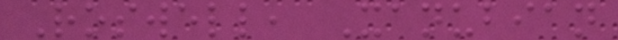Roswell, Xanubian
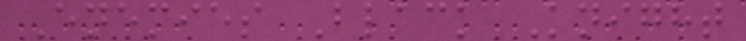Enemies Black Knight
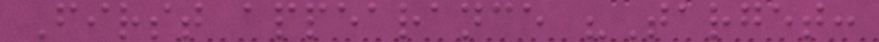First appearance "Target:
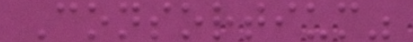Consortium"
